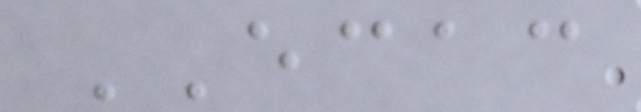ECAC
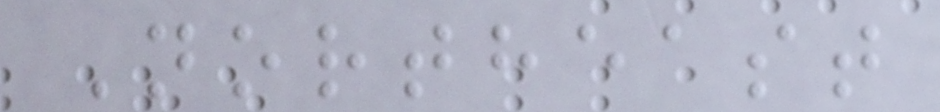Northeast
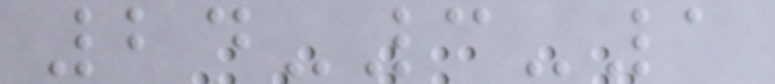24-3-1
